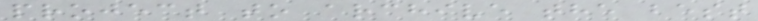project to archive the best
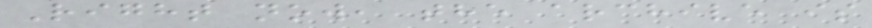Right now, the archive is
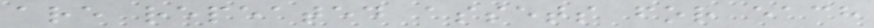are repeated assets for each
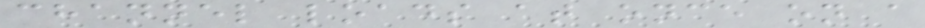channel loads at once on a
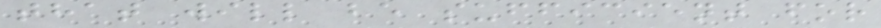that will be sufficient for
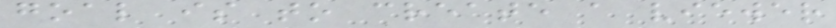goal is to create a viewer
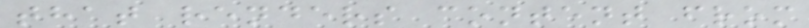that renders content from
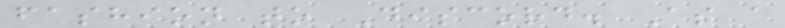fashion to Discord. As a
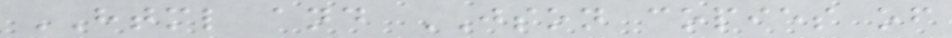HTML and JSON copies of
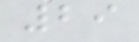29
